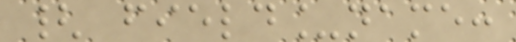{ field_name:
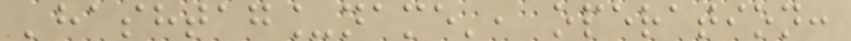'hashtag_name', operation:
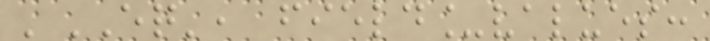'EQ', field_values:
